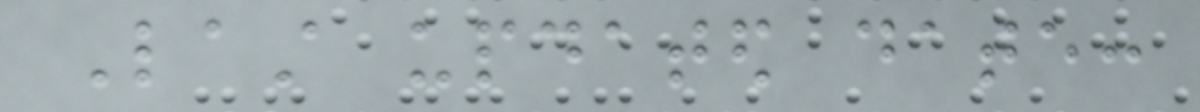Last updated date:
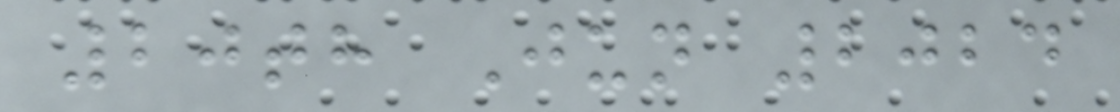20th Jun 2024
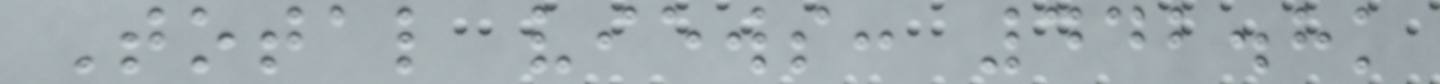Total views: 442.8k
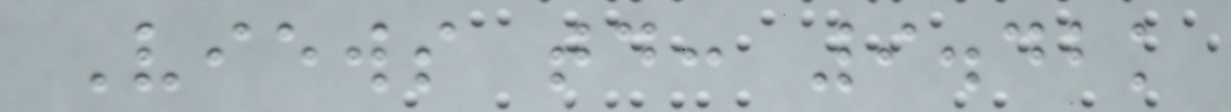Views today: 9.42k
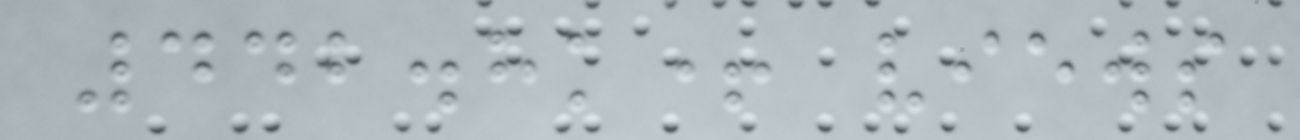442.8k+ views
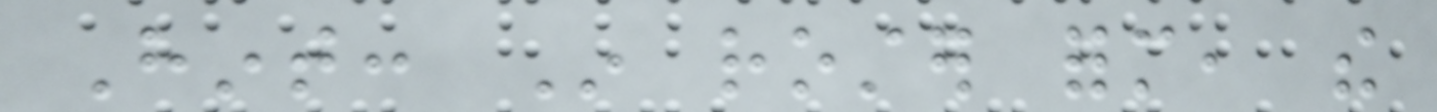Hint: In roster form, the
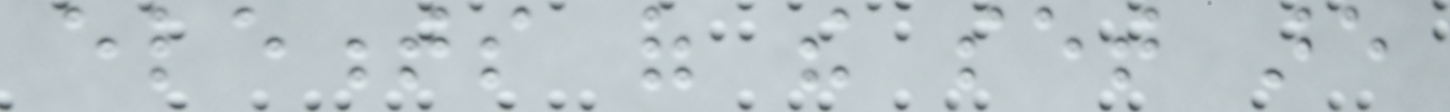elements of the set are
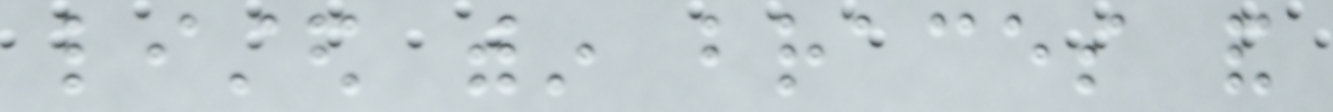listed within braces and
